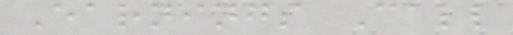Earnings Call
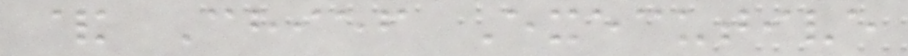& Chief Executive
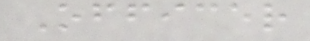Officer
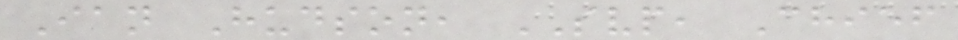Ian Hudson, SVP, Chief
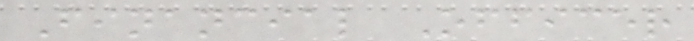Financial Officer
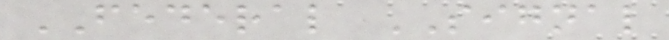FEDERAL SIGNAL
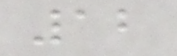12
